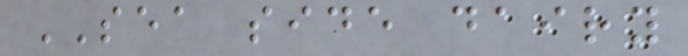SEA side dairy
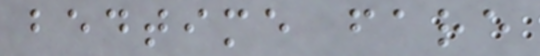bedtime fare
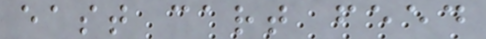east cart feed
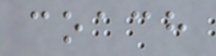coach
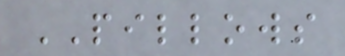PILLOWS
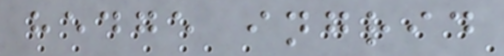hedge ingrid
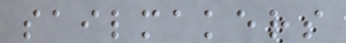sailmakers
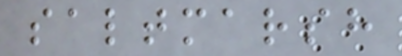saltmarsh
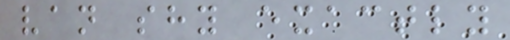van shy exactly
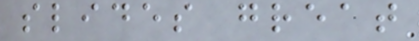slides great
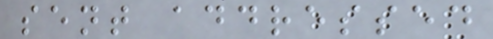sent addressed
